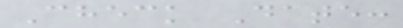Check Date:
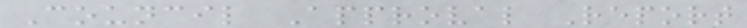Council Approval Report
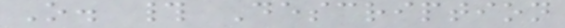O. # Description
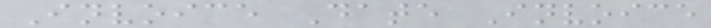Invoice Date Invoice
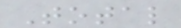Total
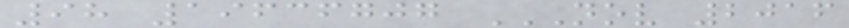98 19636707 NOV 2016
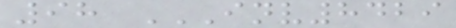98 INV8429
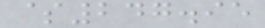$247.95
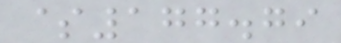$177.79
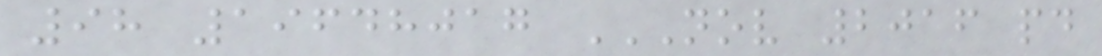98 19648017 NOV 2016 PD
